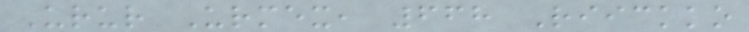Urur Urmex, 668 Riickko
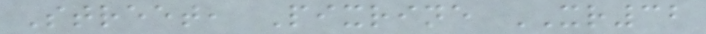Street, Pixrine XR32
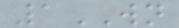1WN
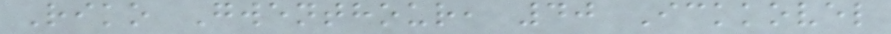Riko Gwenthour, 40 Ickkovel
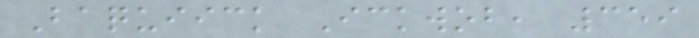Baquiick Ickwob, 359
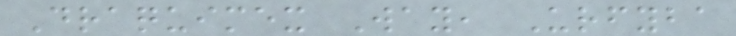Draquimex Way, Urfyba
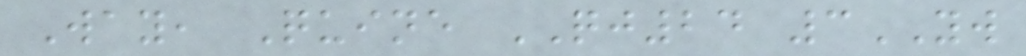Way, Quine QJ24 3YW
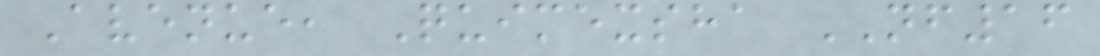Avenue, Quimexsha NF16
